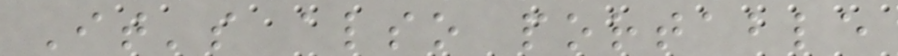It's also portable
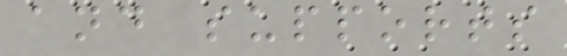and supports
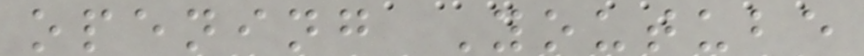opening Youtube
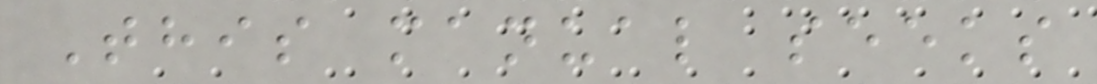This manual seeks
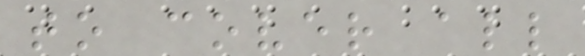to cover all
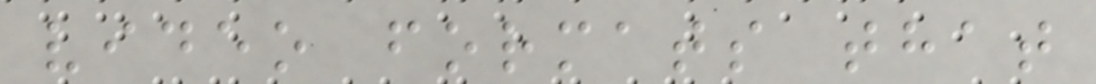video formats that
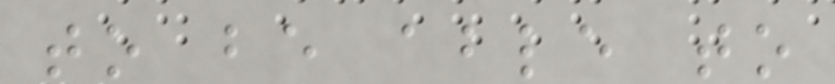to be able to
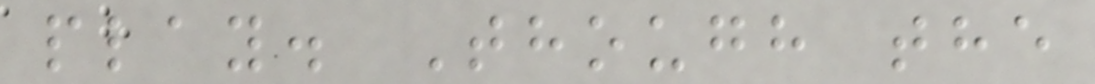play. Though the
